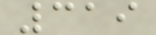319
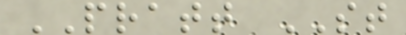PRATT ST
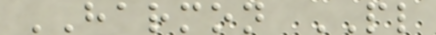HARMON PL
